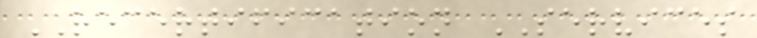RECERTIFICATION SERVICES
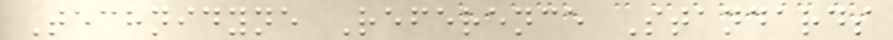Technidyne Reference Standards
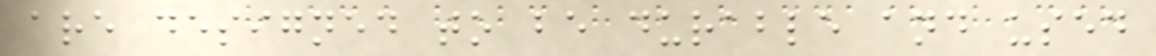are designed to be durable and used
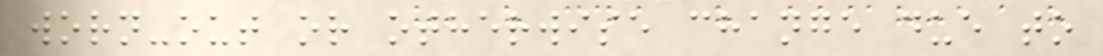worn-out or otherwise change due to
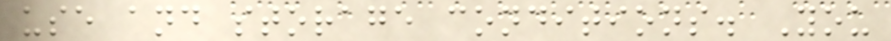use and storage conditions. You
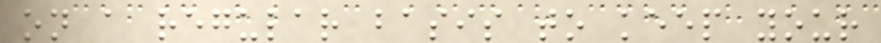on a regular basis to keep your
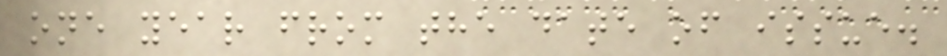one year from the date of issue.
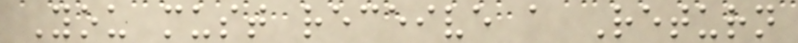You must receive a Return
